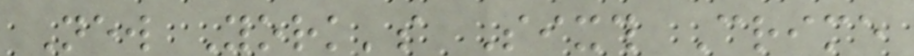New York's Sixth Crime
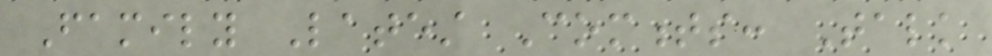Family Latest Comments: Talk
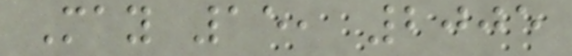May 15, 2005
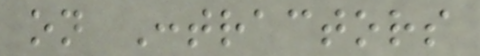on Contractors
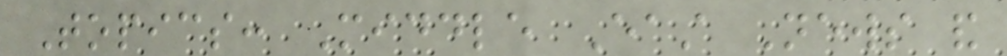Topics: Middle East News and
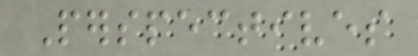Perspectives
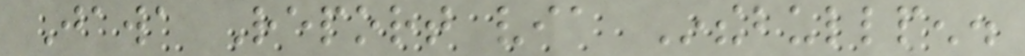Jawa Report via Inthebullpen.
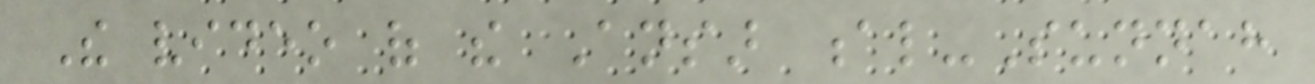The video of the Ansar al-Sunnah
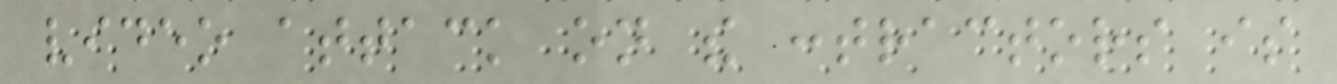video attack on the contractors is
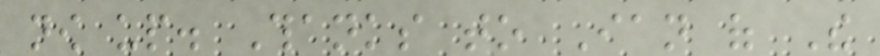now up. Thanks to Ian of The
